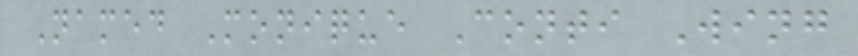Named Monique Conti Wing
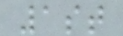1st
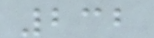232
